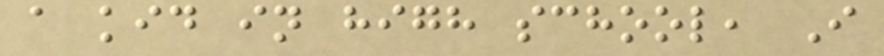a kid in high school, I
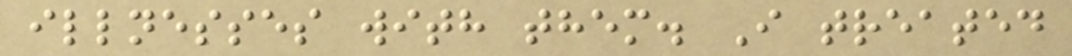illnesses with them. I treated
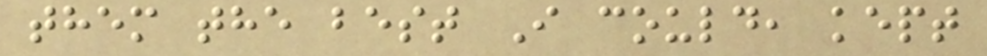them the best I could, kept
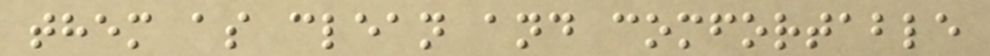them as clean and comfortable
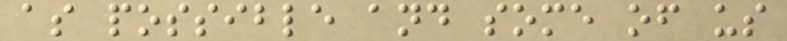as possible and some of us
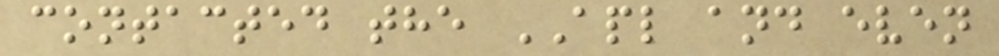contacted the APL and even
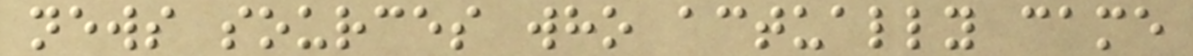news sources who actually came
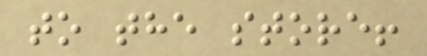to the store!
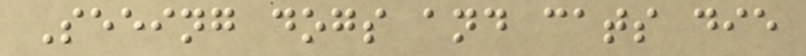Seeing dogs and cats die
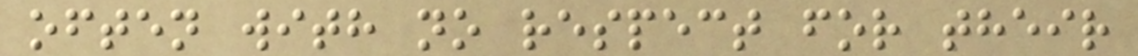often with no respect for their
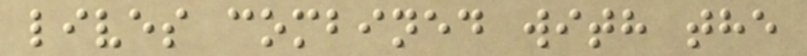lives combined with the
